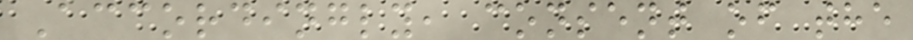Accordingly, consent of the
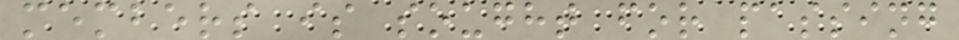members is sought for passing
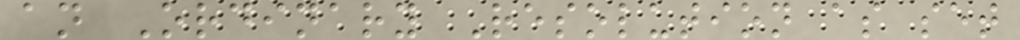an Ordinary Resolution as set
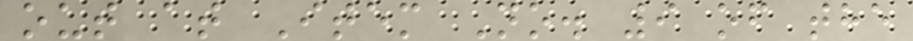out at Item No. 9 of the
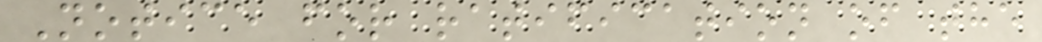Notice for ratification of the
